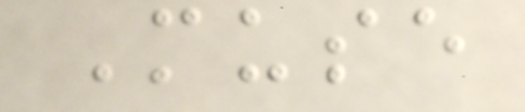Muse
